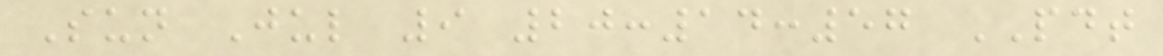Sun Jul 9 20:14:57 PDT
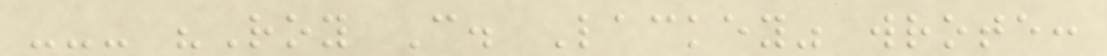--- "Roy C. Lackey" wrote:
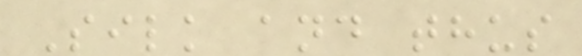Silk and thus
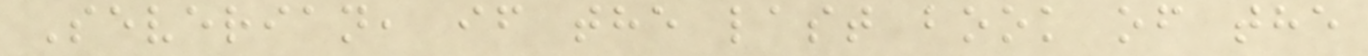Severian, if the last book of the
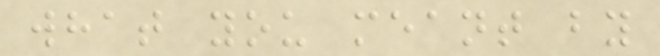what you meant by
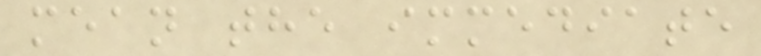mean the immediate
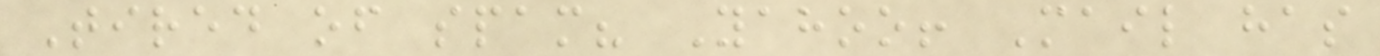Tired of spam? Yahoo! Mail has
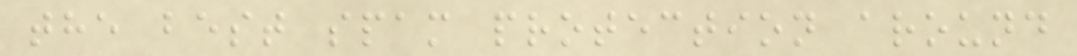the best spam protection around
